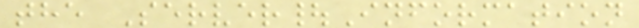the Server|Information
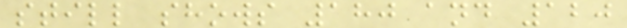still shows 180 and 120
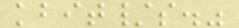kbit/s."
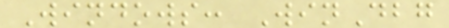Windows: WinDbg
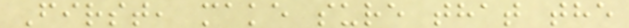First, make sure that the
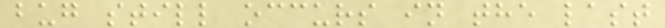bug still occurs in the last
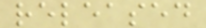released
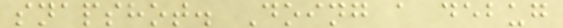snapshot. Doing a debug
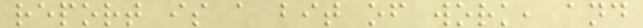report is a bit of work, and
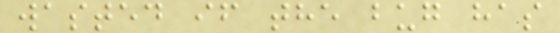wasted if the bug has
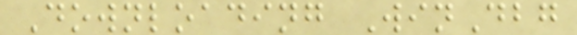Downloading WinDbg
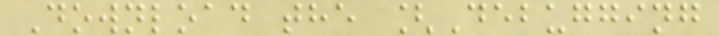Download the [Debugging
